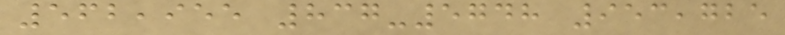562,955 837-5748 953,725
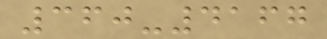360-4167
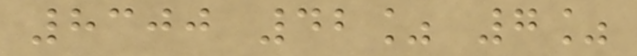8300 42% 7%
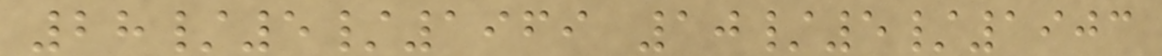28/5/1969 10/5/1903
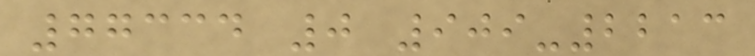77334 0 909-2213
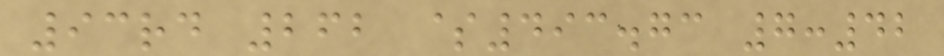93rd 262 $493.73 7:42
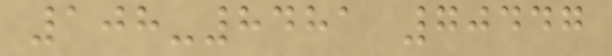108-8481 70447
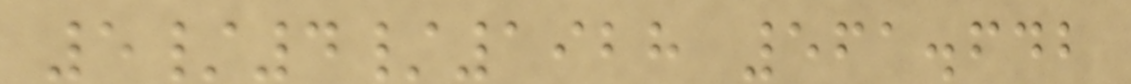5/4/1928 561.642
